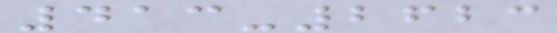413-2623
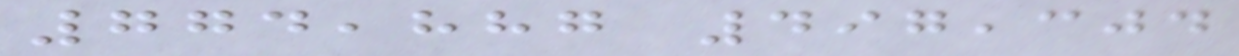774,887 497,304
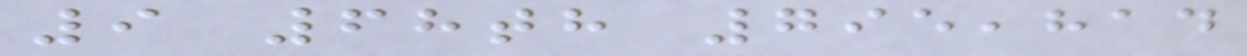9 68th 795,814
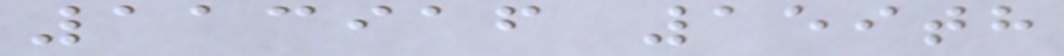113916 159th
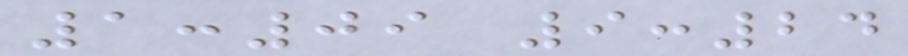1:09 9:24
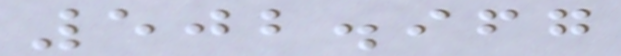502.967
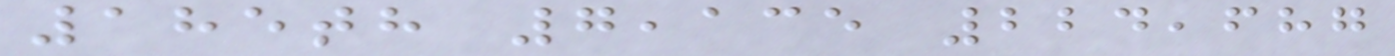185th 7,135 224,687
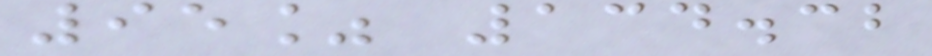95% 134.32
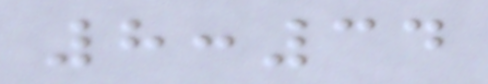8:34
